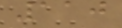110
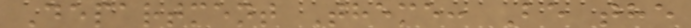Department Theme: Be the
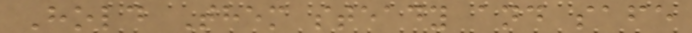Hold Them steady and safe
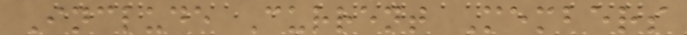Include Current Members
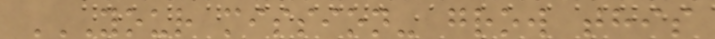YOUR MISSION- GROW THIS
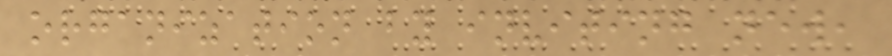organization by inviting new,
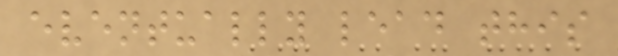eventually lead this
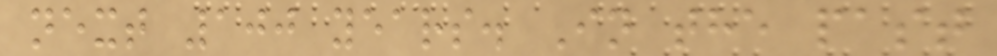next 100 years. In the past
